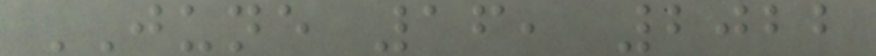JUNE 16, 2022
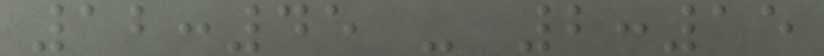12:45 - 2:15
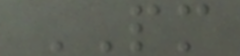PM
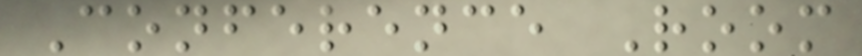Conference Room
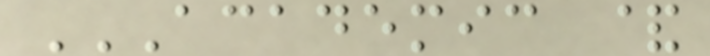ACADEMIC &
